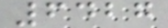6427
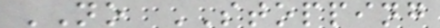NO STOPPING
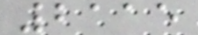2115
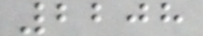2208
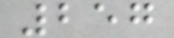257
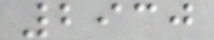2930
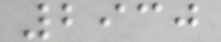2930
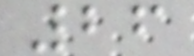26
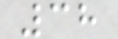38
